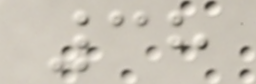38
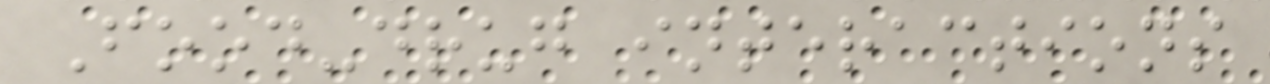Food-drug interactions
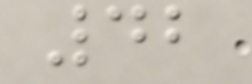42
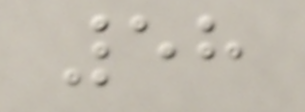58
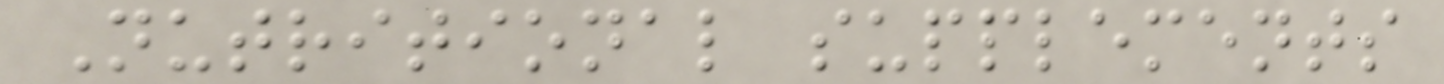Nutritional supplements
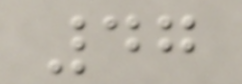47
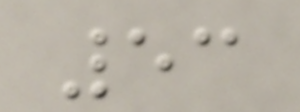53
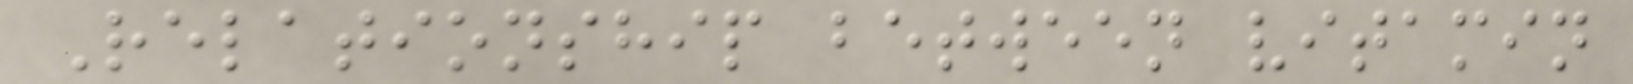Relationship between vitamin
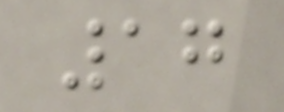17
